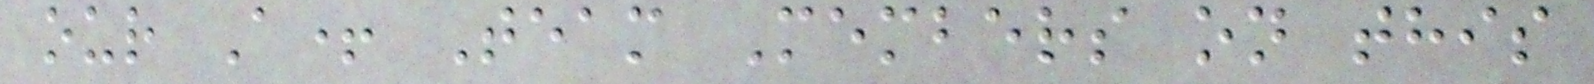our A+ Team Members on this
